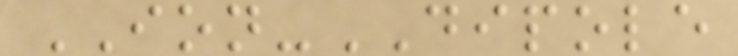ION-DIPOLE
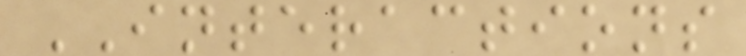INTERACTIONS
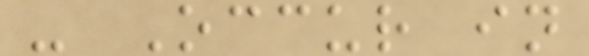- Occur in
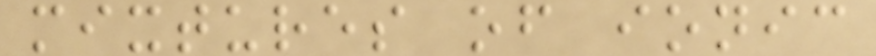mixtures of ionic
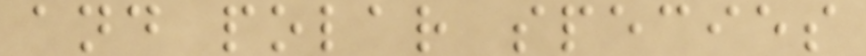and polar species
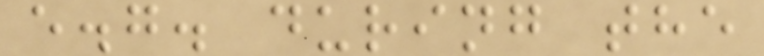e.g. during the
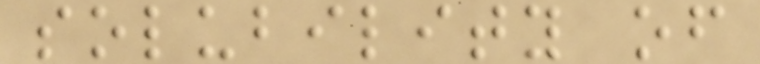solubility of
